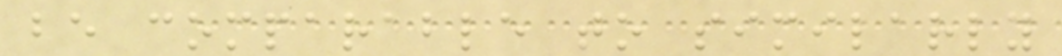be comparable to similarly
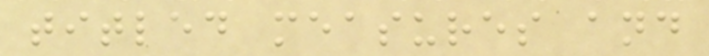titled measures and
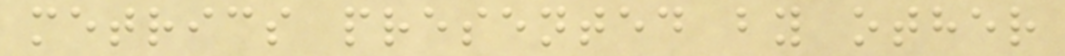metrics presented by other
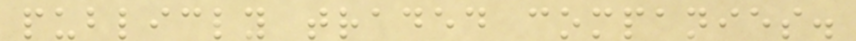publicly traded companies.
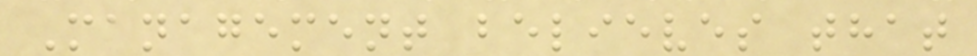Management believes that
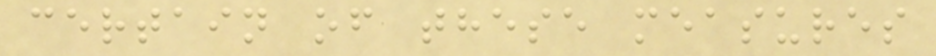certain of these measures
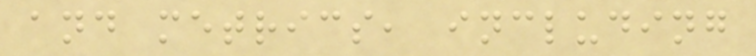and metrics, including
